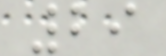29
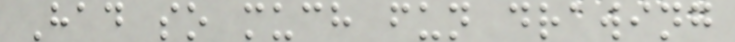Had so much fun drawing
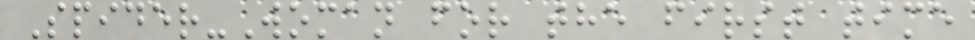Spider-Woman for the first time
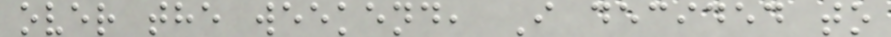over the weekend, I decided to
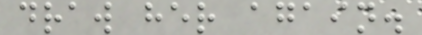draw her again.
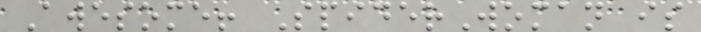Awesome! SpiderWoman is
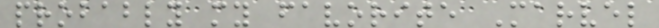probably my favorite Marvel
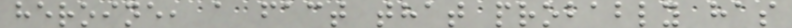heroine, a fact that probably has
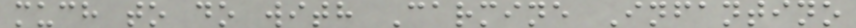much to do with Carmine Infantino
